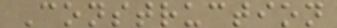Construction
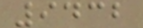9432
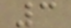3
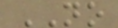NO
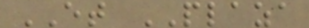ET PLAZA
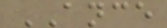ANCE
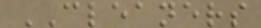CLEANERS
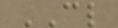CL
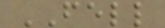FELL
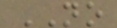NO
